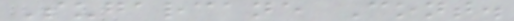Sugarcane Cont.
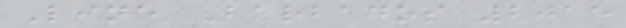Line Barbados 2015
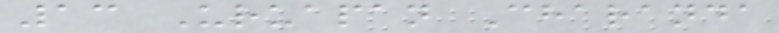13 Uruapan Charanda
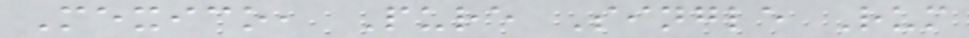Mexico, Pure Single Rum
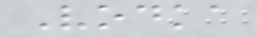Vodka
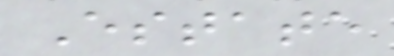Estate
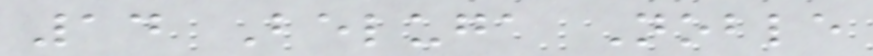14 Beluga Noble
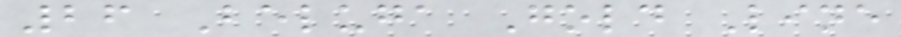26 Beluga Gold Line
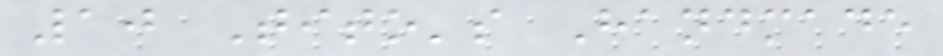10 Tito's Handmade
